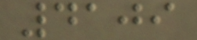4109
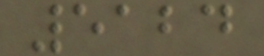5124
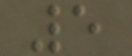5
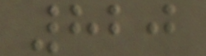820
